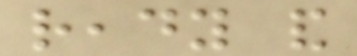ready and
